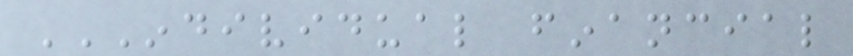INDIVIDUAL FINANCIAL
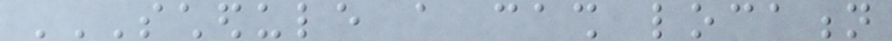SCHEDULE A CASH LOCATION
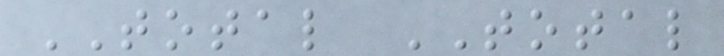TOTAL TOTAL
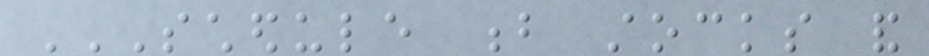SCHEDULE B STOCKS AND
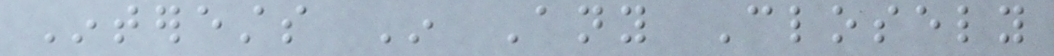Interests In Any Closely
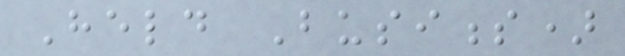Held Business)
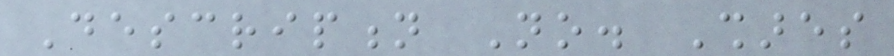Description No. Shares
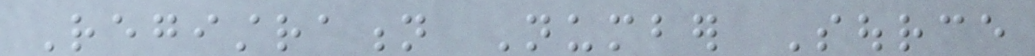Registration Number Source
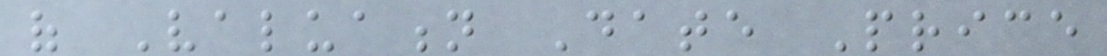of Valuation Date Price
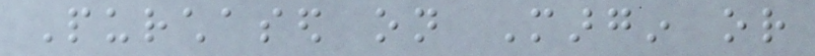Purchased on Margin or
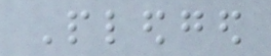Pledged
